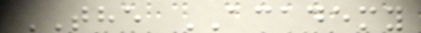THE ACADEMY
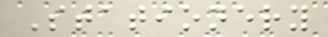Stationery
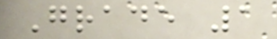Grade 1
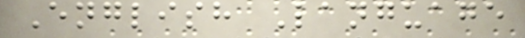English Language
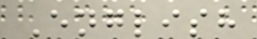English
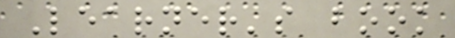Learner's book
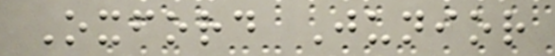Oxford Junior
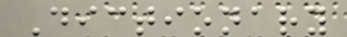Dictionary
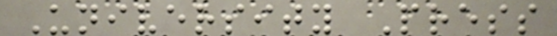University Press
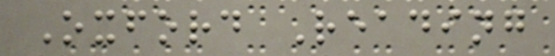Oxford Reading
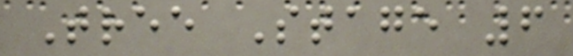Tree Stage 6
